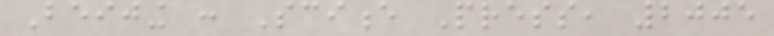Beijing : Science Press, 2005
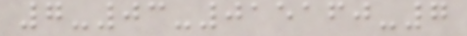7-03-015160-7
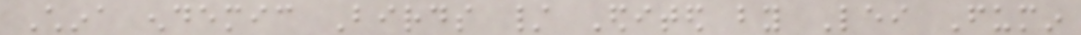China endemic Birds / Edited by Lei Fumin
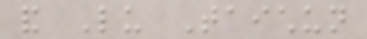and Lu Taichun
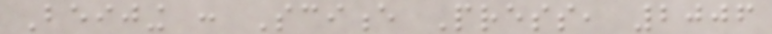Beijing : Science Press, 2006
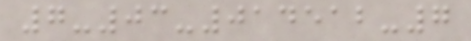7-03-014512-7
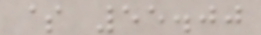$ 55.00
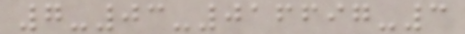7-03-016697-3
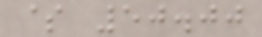$ 50.00
